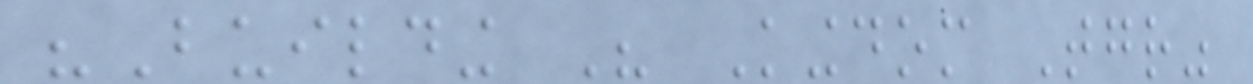"Building His Kingdom Together"
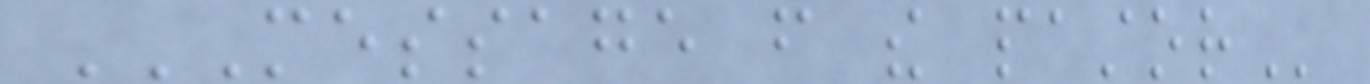MESSAGE FROM THE PASTOR
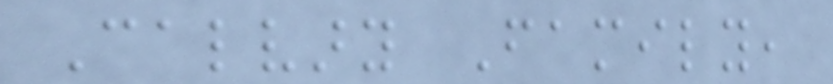Calvary Family,
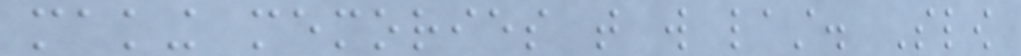making memories that will last. Slow
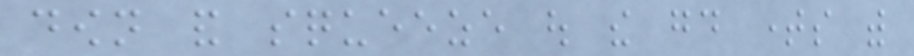down and squeeze out the good times with
